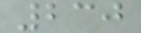230
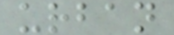urban
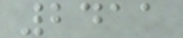2411
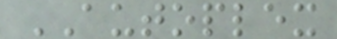AUTOPLEX
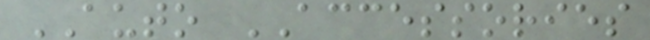AUTO ACCESSORIES
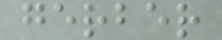gerber
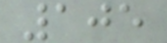105
